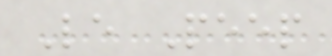Le Peep
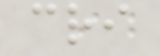cri
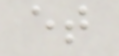et
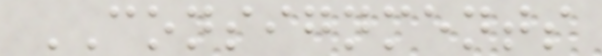CONSIGNMENTS
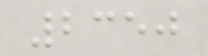2350
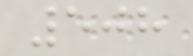508
